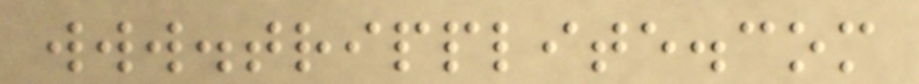www.tripplite.com
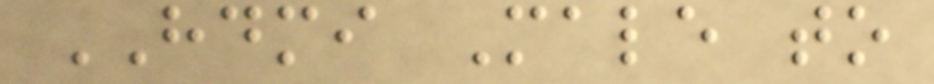HDMI Male to
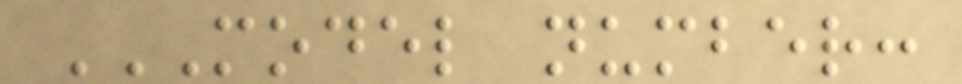MODEL NUMBER:
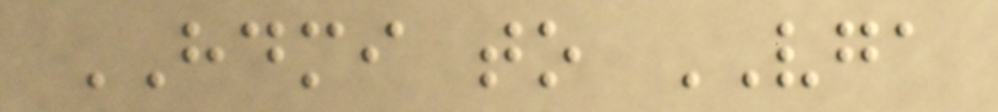HDMI to VGA
